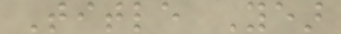Title Year
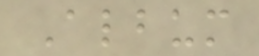Album
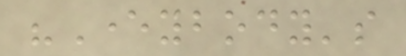"Everybody's
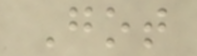Got
